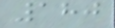180
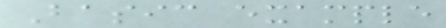Basic example
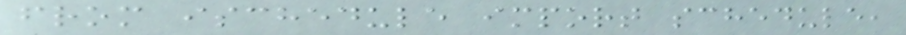from ischedule import schedule,
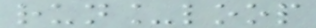run_loop
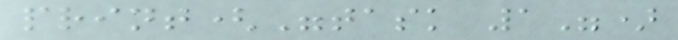print("task 1")
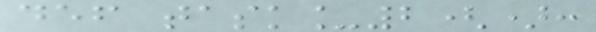def task_2():
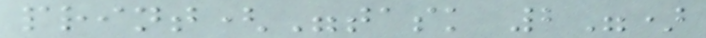print("task 2")
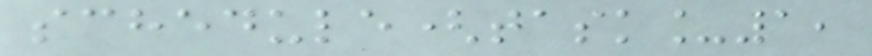schedule(task_1,
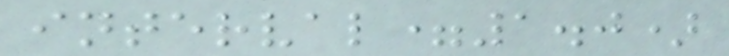interval=1.0)
